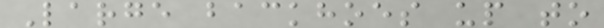Large backhoes up to
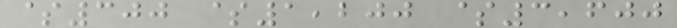$300 $1,200 $3,600
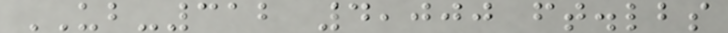UB-312 4,000 ft.lbs
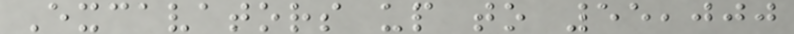Excavators up to 55,000
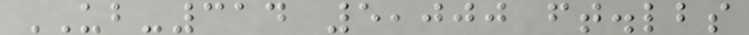UB-314 5,000 ft.lbs
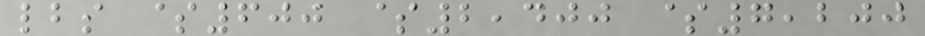lbs $600 $2,400 $7,200
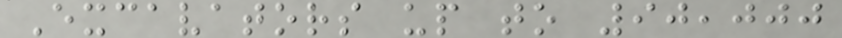Excavators up to 90,000
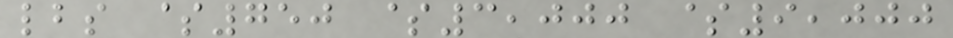lbs $750 $3,000 $9,000
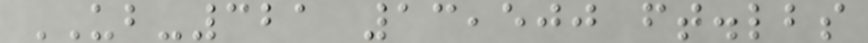UB-321 13,500 ft.lbs
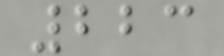223
